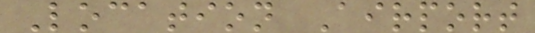Location Airport
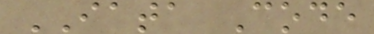IATA Code
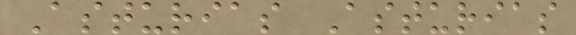Asturias Asturias
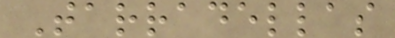Tarradellas
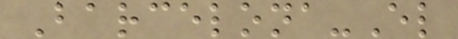Barcelona-El
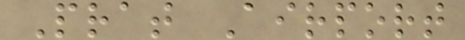Prat Airport
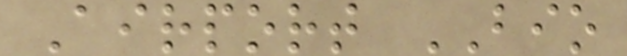Airport BIO
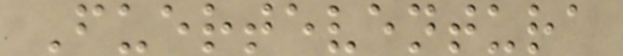Fuerteventura
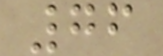76
